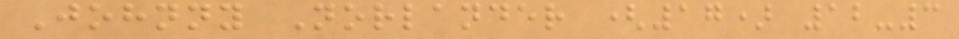Johnny Norlander (17) 12-3
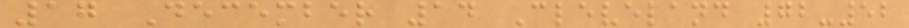17 December 14 Cleveland 72-52
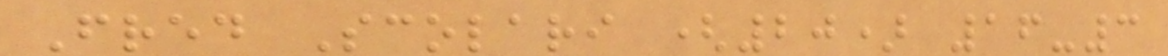Fred Scolari (20) 16-3
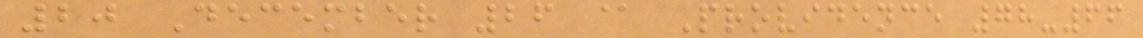20 December 26 @ Providence 78-66
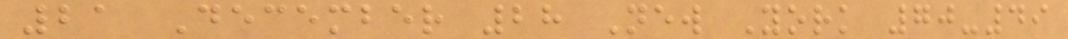21 December 28 New York 70-49
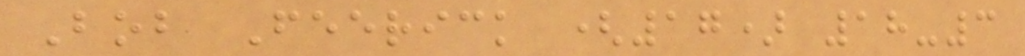Bob Feerick (17) 18-3
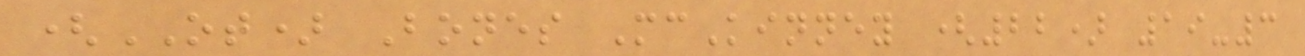(OT) Bones McKinney (22) 19-3
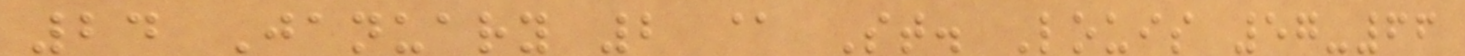24 January 2 @ St. Louis 57-66
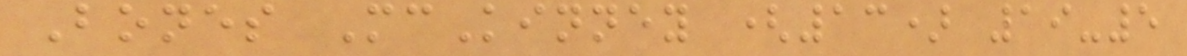Bones McKinney (13) 19-5
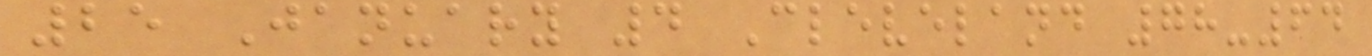25 January 4 Cleveland 78-64
